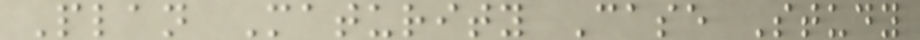Plan Maturity Case Study
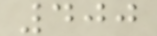400
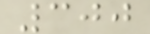300
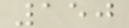150
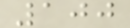100
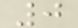0
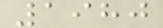1980
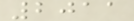2011
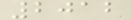2012
